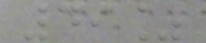49%
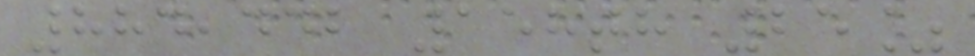884,442 158th 25%
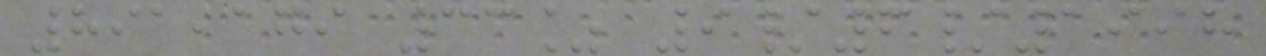891,179 33% 9/6/1998
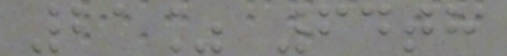21% 64th
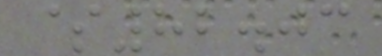$82.03
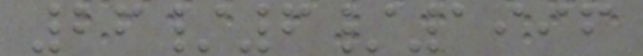26/6/1996
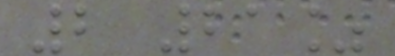2 21%
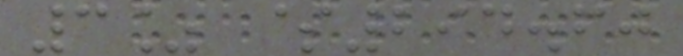3% $294.60
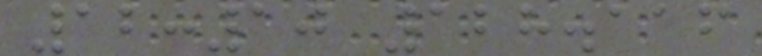12:10 128.116
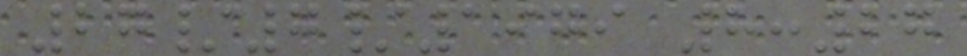27/7/1979 8:27
